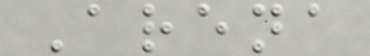Arena
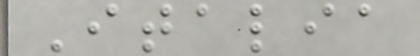Italia
